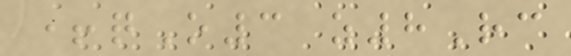+qO3 z8Rc
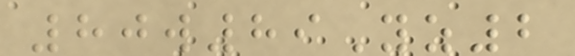80w89Yz2
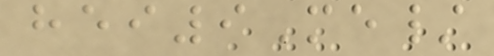hei9Me/
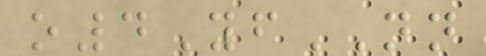o4YfNN
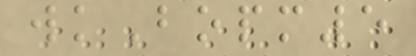wkBopm5
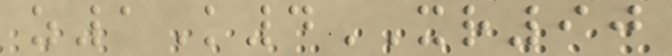z1K4XR90
